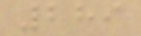289
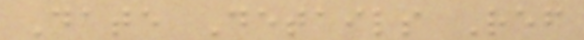Date Details Ref
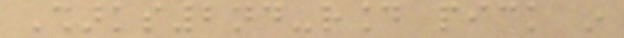Sharks2nd-round pick in
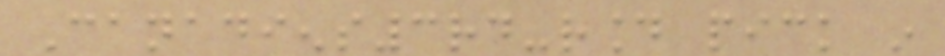Canadiens3rd-round pick in
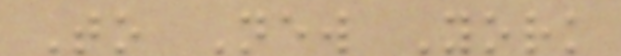To New York
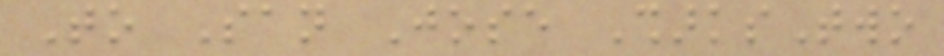To San Jose SharksTwo
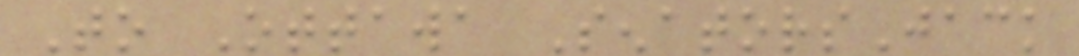To Ottawa SenatorsJack
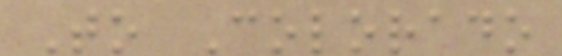To Colorado
